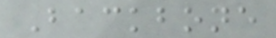Backbone
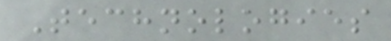Technologies
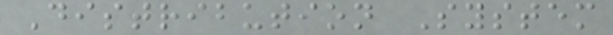Distribution System
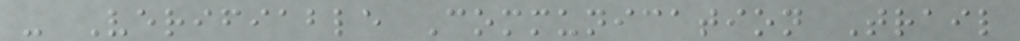- Verifiable Communication Trail
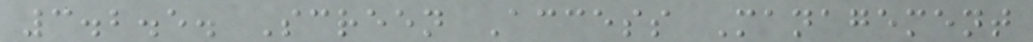3.2.5. Screen Access Management
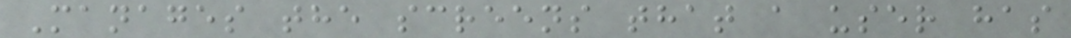Manages the screens that a user has
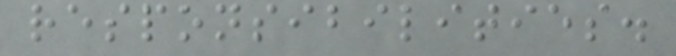responsibilities.
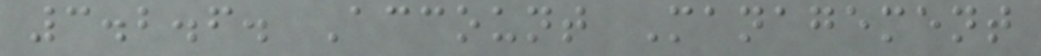3.2.6. Account Management
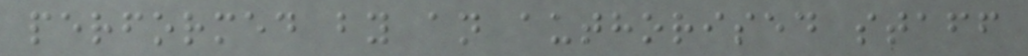performed by an authorised staff
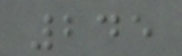245
